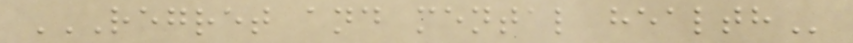REGRET AND MENTAL HEALTH
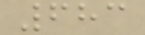683
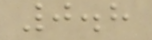0.8
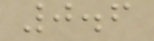0.6
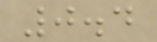0.4
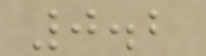0.2
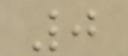0
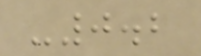-0.2
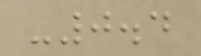-0.4
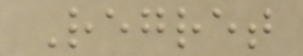Regret
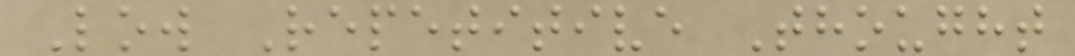Low Repetitive Thought
